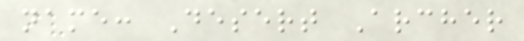name: Desert Archer
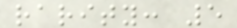rarity: 5
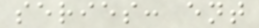series: ent
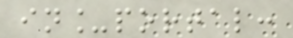in_portal:
